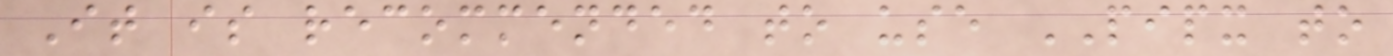It is recommended to use PIPX to
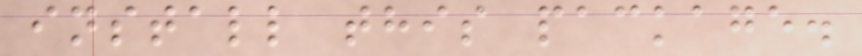install this package.
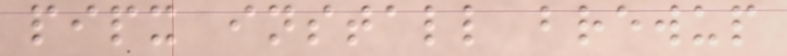pipx install brewup
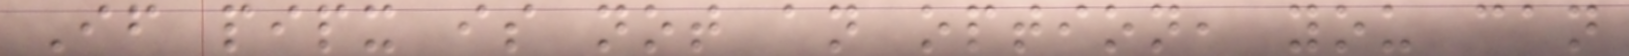If pipx is not an option, you can
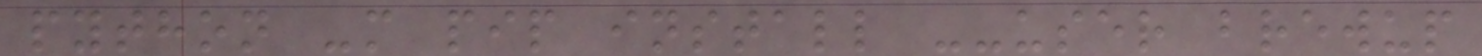python -m pip install --user brewup
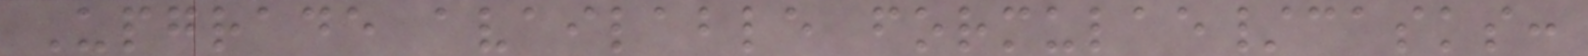Upgrade available formulae/casks:
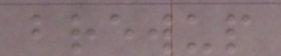brewup
